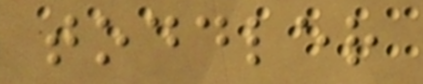toddler
